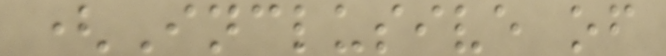(Inclusive of
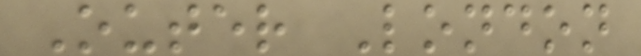Outer London
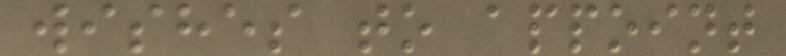wishes to appoint
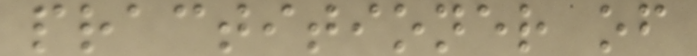practitioner of
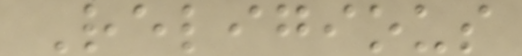Religious
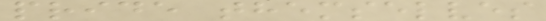pride themselves
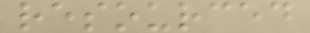resourced
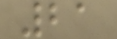21
